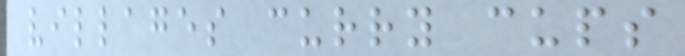villages curry cups
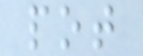pot
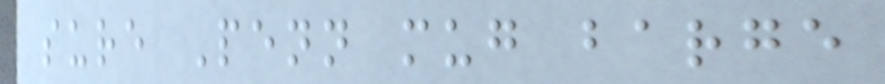sure Penn mug barge
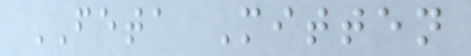FETA Mitten
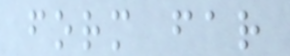form far
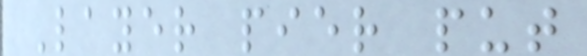Layer pier put
